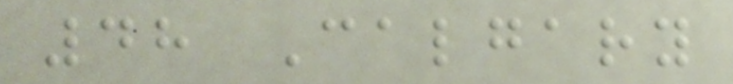48 Calgary
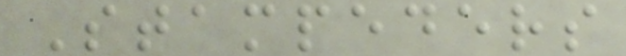Stampeders
